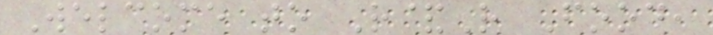Welcome to R&R Food,
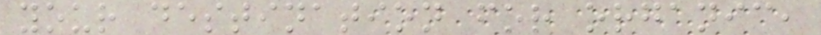your destination for organic,
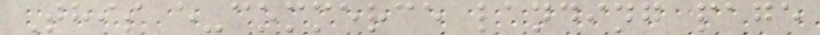This e-commerce landing page
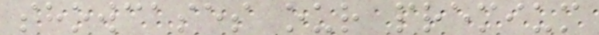showcases our premium
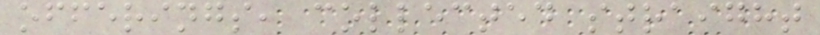offerings, collected straight
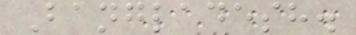Bangladesh.
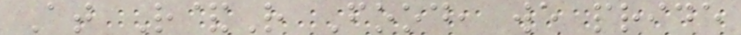At R&R Food, we pride
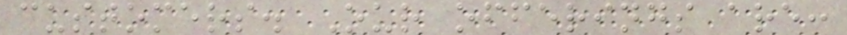customers. Our offerings are:
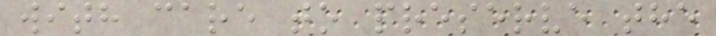with care to preserve the
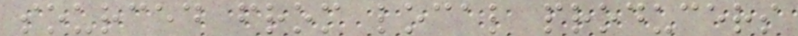sourced from local producers
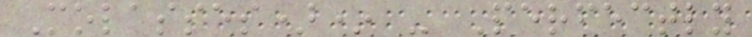Molasses)* - Perfectly
